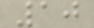10
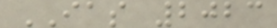IAS 2023
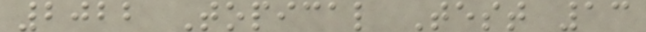2022 Topical Test 13
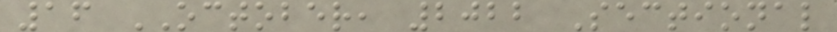16 OCTOBER, 2022 Sectional
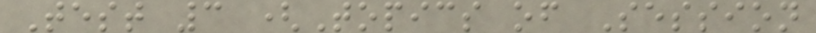Test 3 (Topics of Session
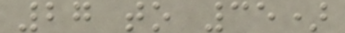27 to 35)
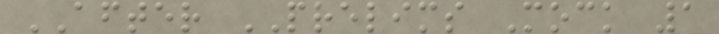AFTER PRELIMS Mock 1
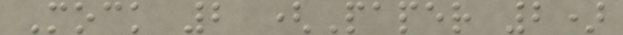Mock 2 (Paper 2)
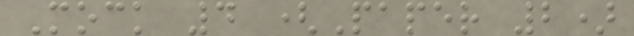Mock 4 (Paper 2)
